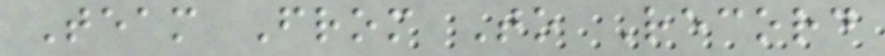Team From To Record
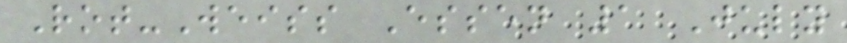Rot-Weiss Essen 1 July
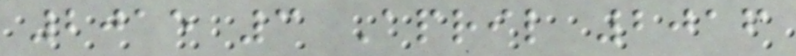2015 3 April 2016
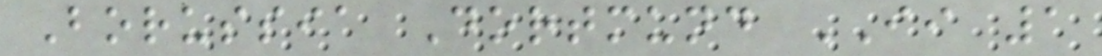Borussia Dortmund II 1
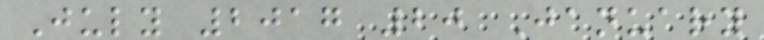July 2017 20 January
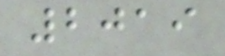2019
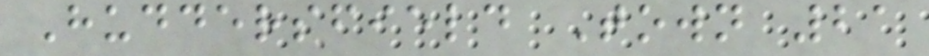Huddersfield Town 21
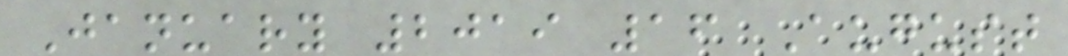January 2019 16 August
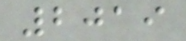2019
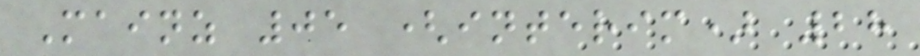Mainz 05 (interim) 28
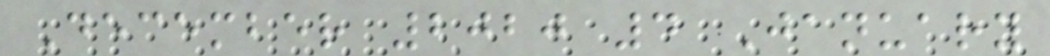December 2020 4 January
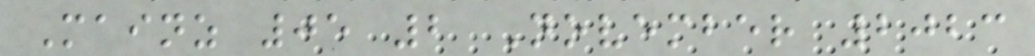Mainz 05 2 November 2023
